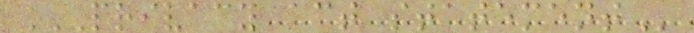PRIVACY ACT STATEMENT
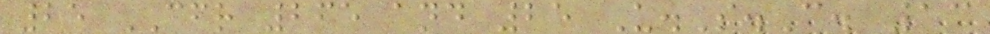25 CFR 265 and 25 U.S.C. 13
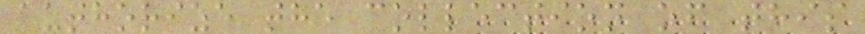authorize the collection of this
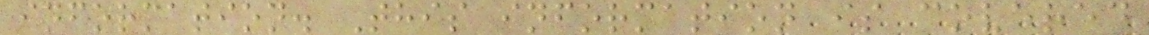information. This information is covered
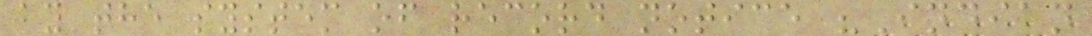by the system of record notice "Indian
